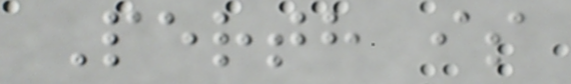Perth is
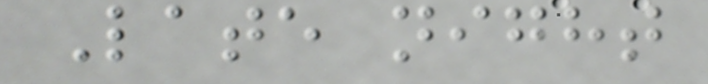Late night
